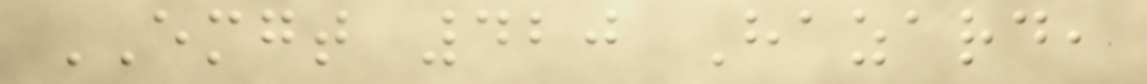EMGT 420 Hazard,
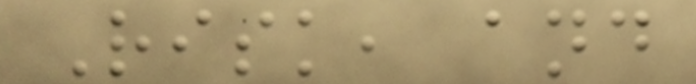Risk, and
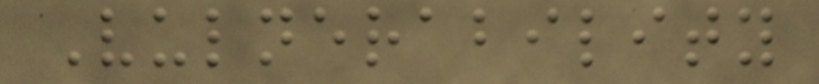Vulnerability
